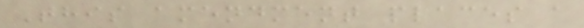This amendment places a
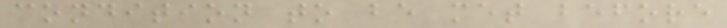condition to be met before
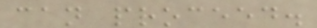can proceed.
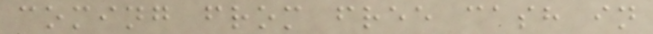coming from free cash in
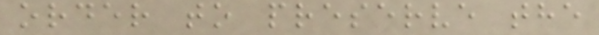order to preserve the
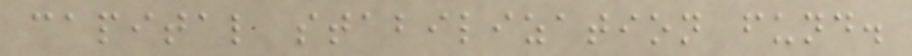capital stabilization fund.
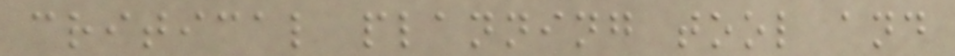critical planning tool and
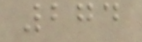274
